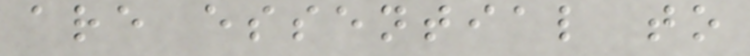are essential to
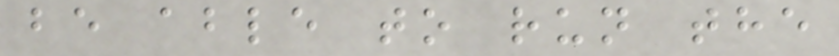be able to run the
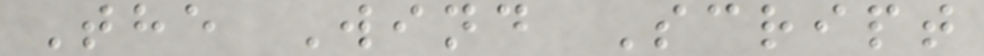The Wind Script
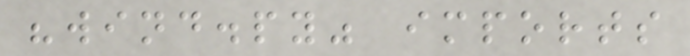"wind.py" imports
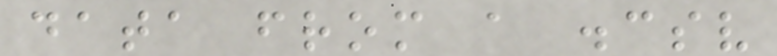data from a .csv
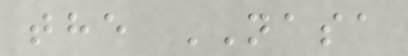the NASA
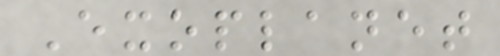Exoplanet
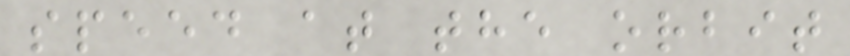speed at the orbit
